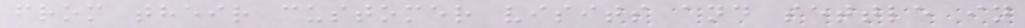from their customer visits and settle in
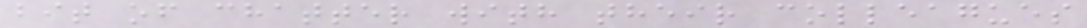bit of chatter with their colleagues
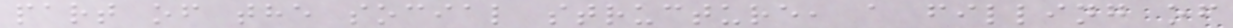part of the social structure, a filling of
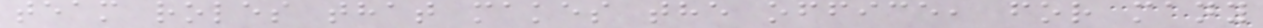team roles that makes the office, for many
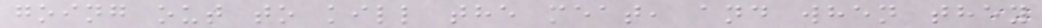going out to kill the meat, and when they
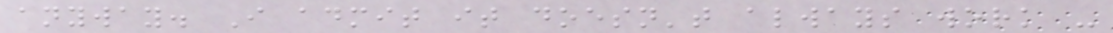anyway. I admit it doesn't always work -
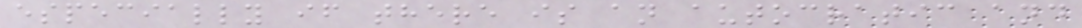especially if there is an autocratic and
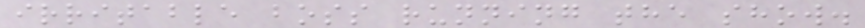irritable boss running the show.
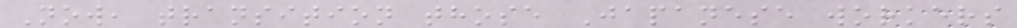Now, transition those Japanese workers
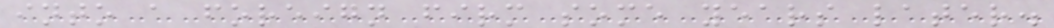into a foreign firm some years later.
